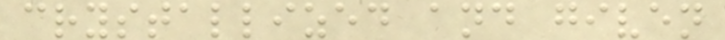crystallized and given
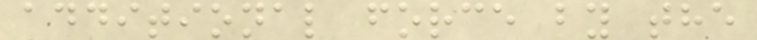additional force by the
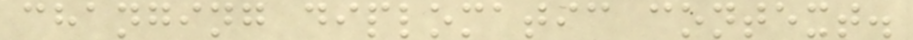changing diplomatic context.
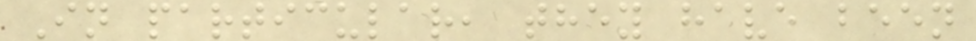In particular, they have been
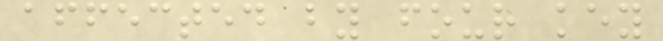affected by four key
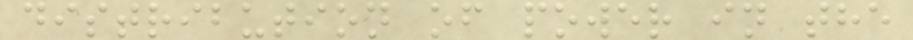distribution of power in the
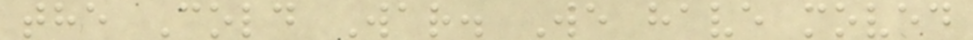the Cold War. We have moved
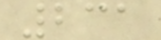231
